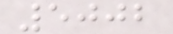5002
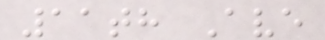11th Ave
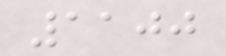1100
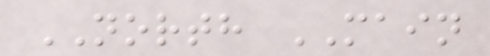NORTH MAIN
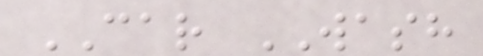CAR WASH
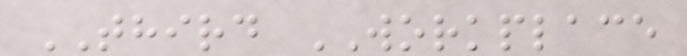THIRD WORKPLACE
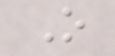O
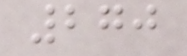270
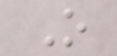O
